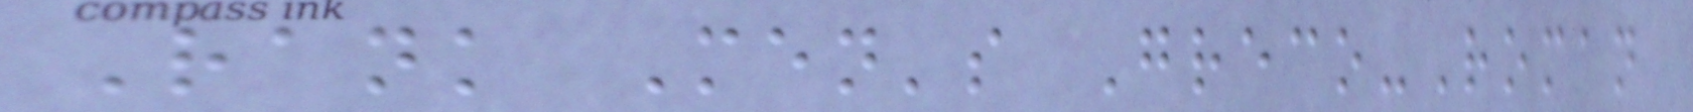Rank Men's Greco-Roman
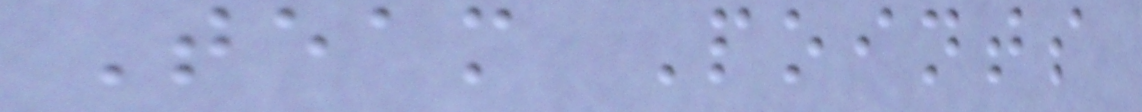Team Points
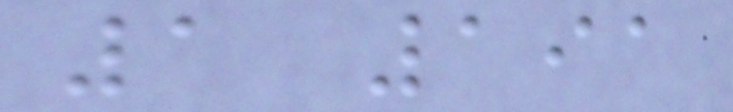1 191
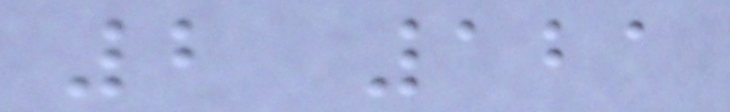2 121
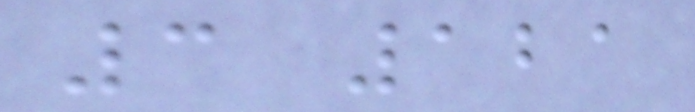3 121
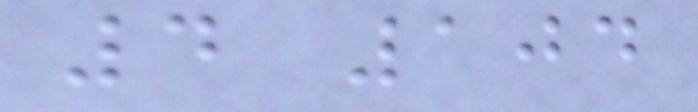4 104
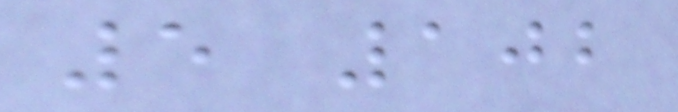5 102
